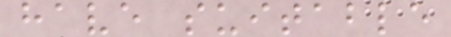have suitable
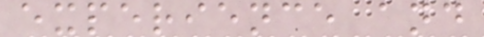experience and
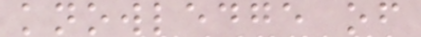knowledge of
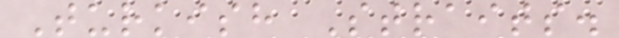Turkish Straits.
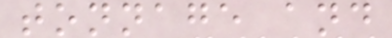tonnage and
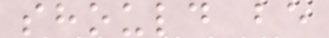should be
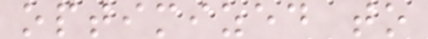optimized to
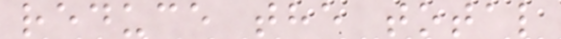reduce the total
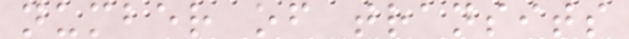number of transits
